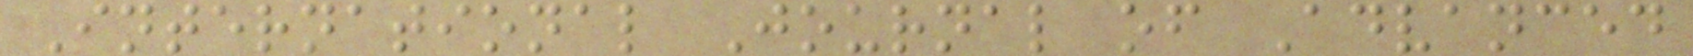International Journal of Advanced
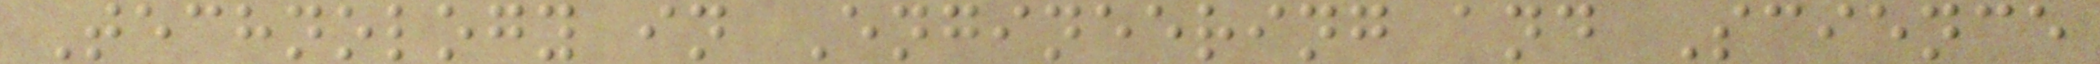Technology in Engineering and Science
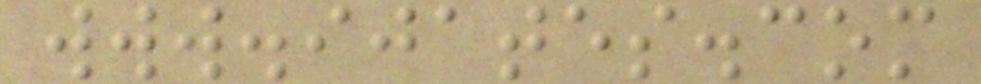www.ijates.com
